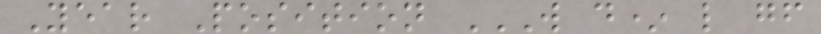Year Position W D* L GF
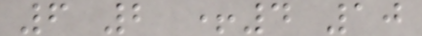6 2 +4 10
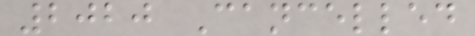2020 Cancelled
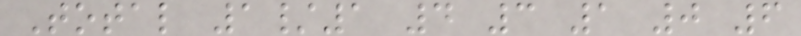Total 1/1 4 3 1 0 6
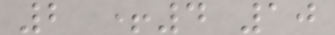2 +4 10
